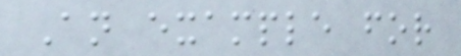An example for
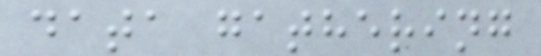data gathering
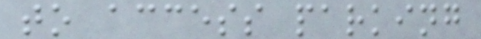to access parking
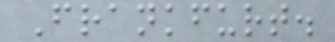Frankfurt.
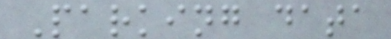Parking data
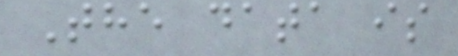The data is
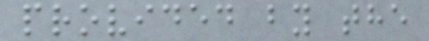provided by the
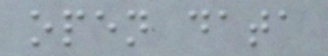open data
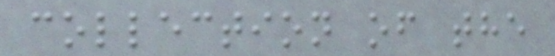collection of the
